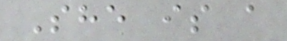She is a
